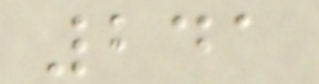241
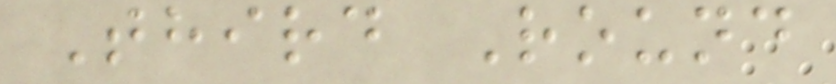Third Round
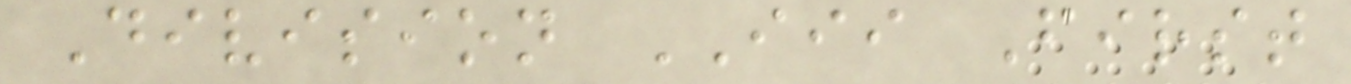Division III First
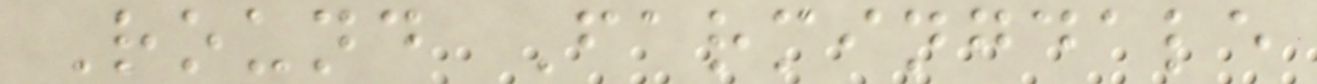Round Farmingdale
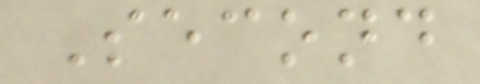Second
